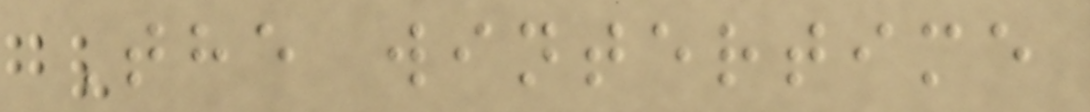The wintertime
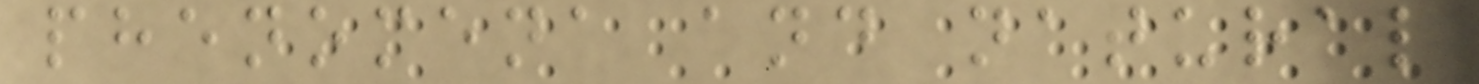phenomena and natural
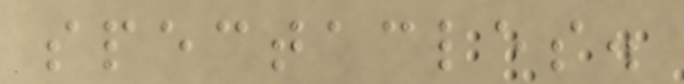spectacles.
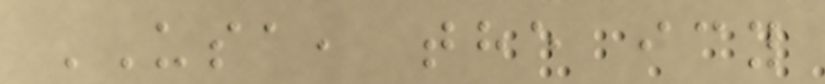USA, the icy
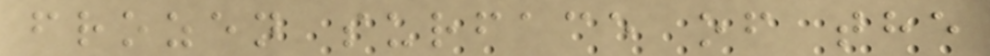frozen surface of the
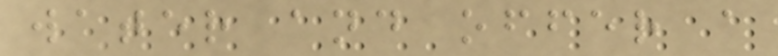water and offer a
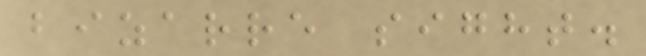bizarre sight.
